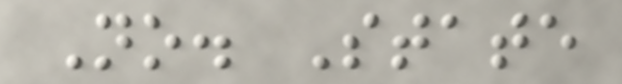No. State
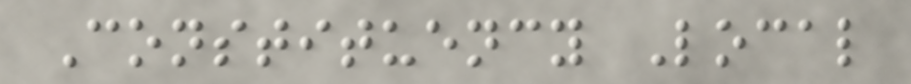Constituency Local
